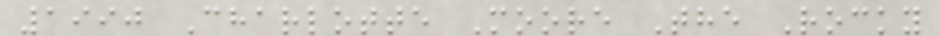1990 Charlotte Moore The Rocky
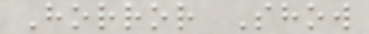Horror Show
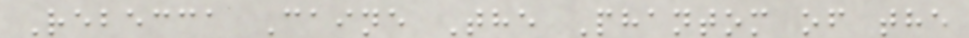Rebecca Caine The Phantom of the
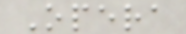Opera
